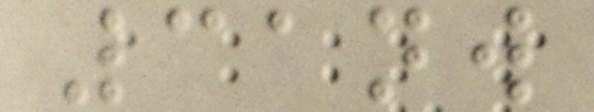31nw
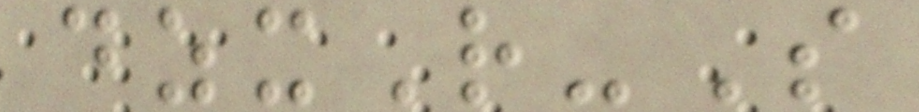dzxR-S
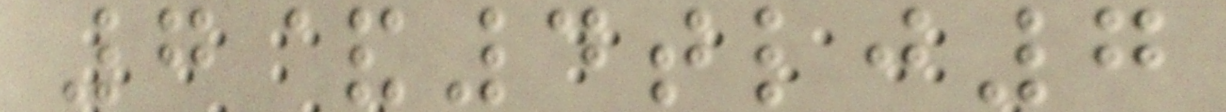7&4tlj7
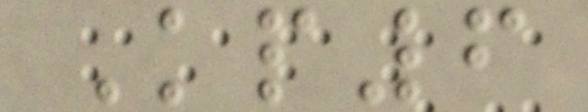Kp6
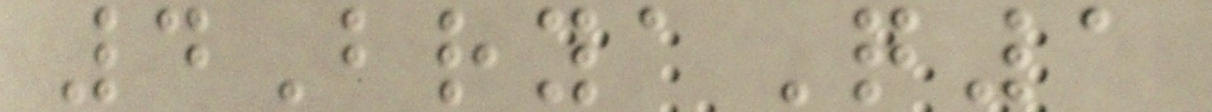4BryaQ1
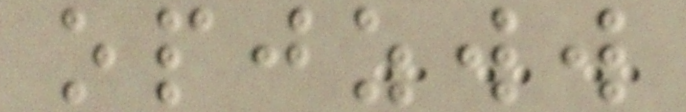opjzww
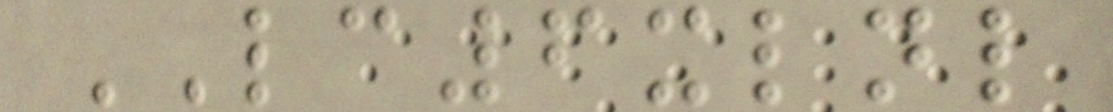LC6xlnl
